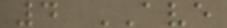4 AVE
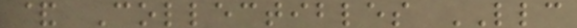& Collectibles LLC
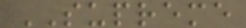SUPREME
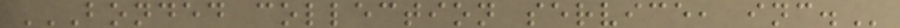BONDED COLLECTION SERVICE, INC.
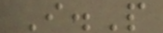I.P
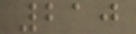210
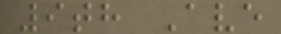9th Ave
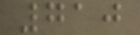710
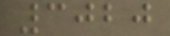3020
